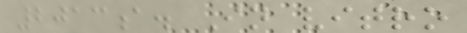2013a. In vitro
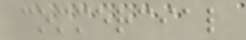commercial
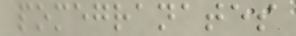pomegranates
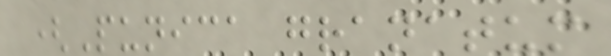(Punica granatum
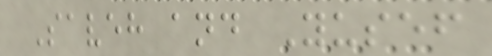Saveh and Yusef
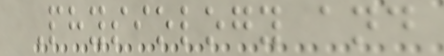Physiology and
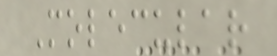Molecular
